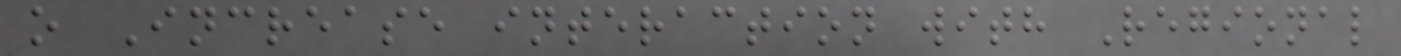o Increase interaction with Regional
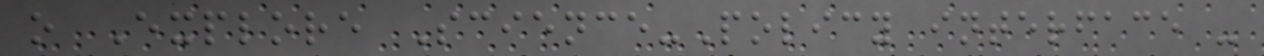o Explore Science-Policy interface -
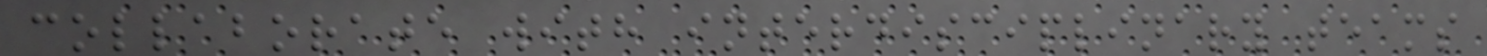collaborate with interdisciplinary teams
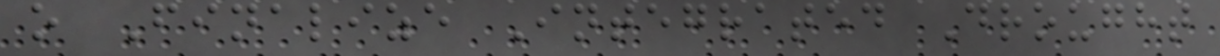o Finalize Integrated Drought
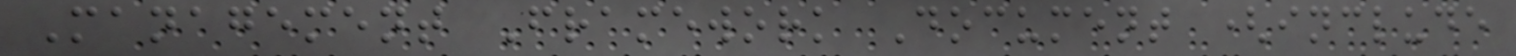Management Framework Document (include
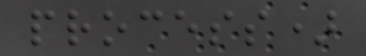process)
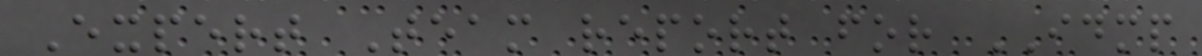Expert Team report for IDMP
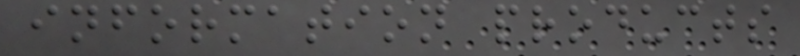information products
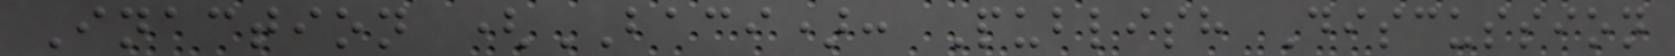Inaction (BACI): Publish Discussion
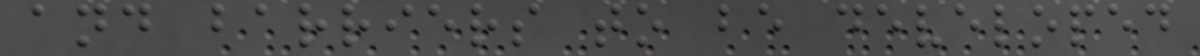and barriers to be developed
